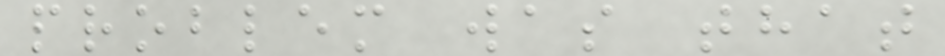problem was that
